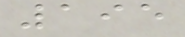195
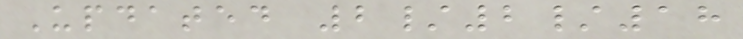Updated 2/2/18
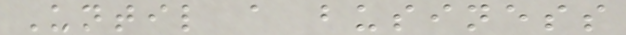Until a business
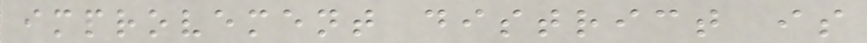improvement district is
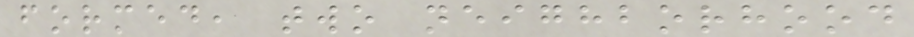formed, two neighborhood
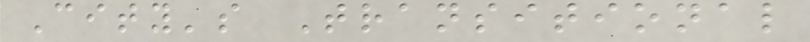City's Transitional
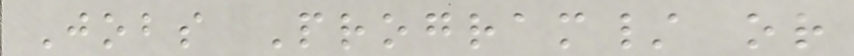Jobs Program/ or
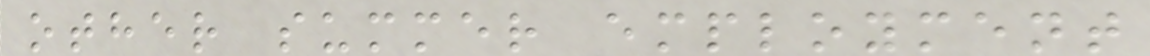other summer employment
